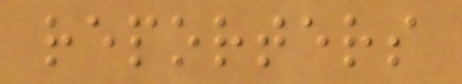reporters
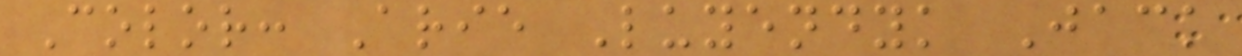Color: Arie Luyendyk Jack
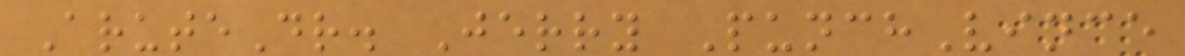AruteDr. Jerry PunchVince
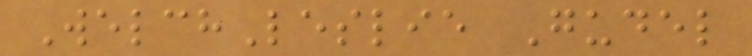WelchLeslie Gudel
